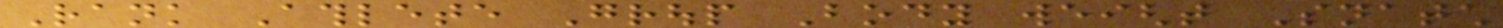Rank Athlete Group Body weight Snatch
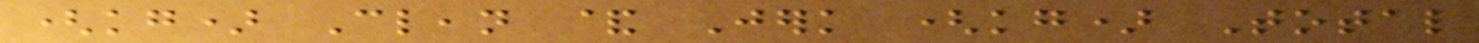(kg) Clean & Jerk (kg) Total
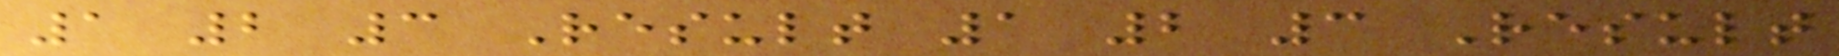1 2 3 Result 1 2 3 Result
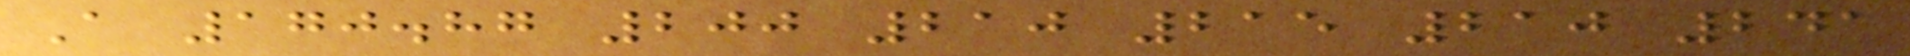A 170.87 200 210 215 210 241
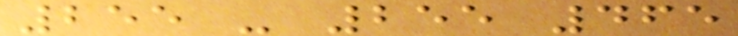255 - 255 465
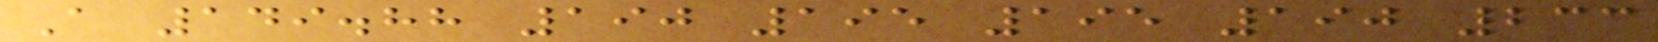A 149.88 190 195 195 190 233
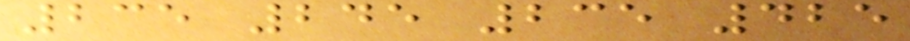235 245 235 425
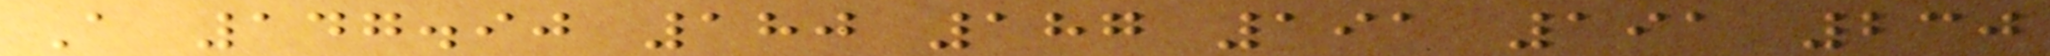A 147.90 180 187 191 191 230
